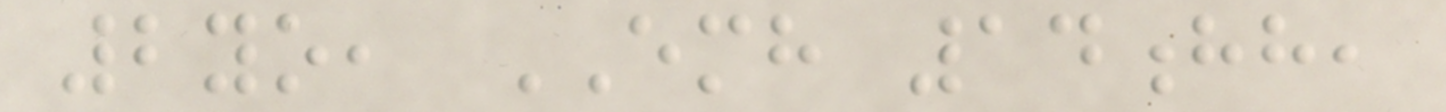2yo, EMH 14hh,
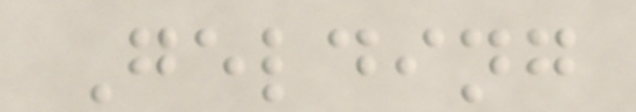Gelding
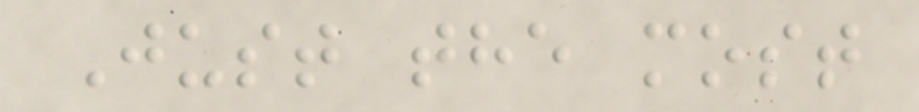Just the most
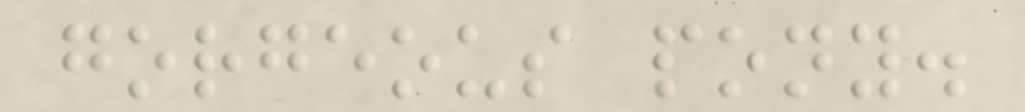gorgeous pony.
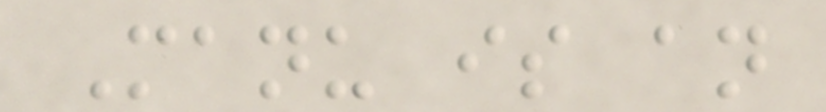Manu is an
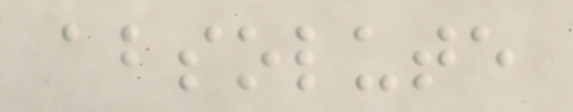absolute
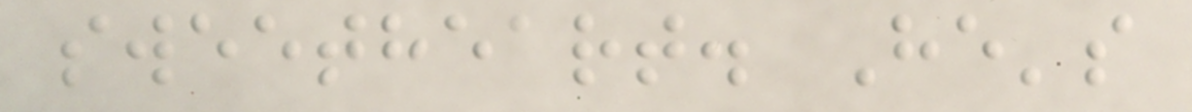sweetheart. He's
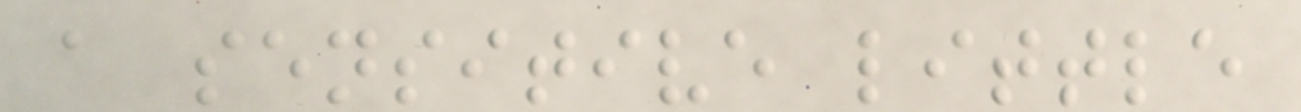a sensitive little
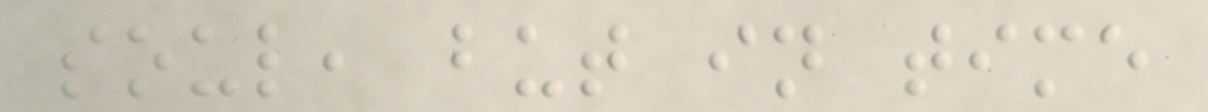soul, but in time
